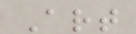Art
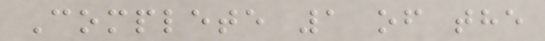Complete 1 of the
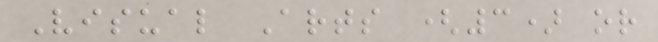Visual Arts (3) or
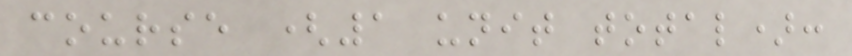course (1 unit total):
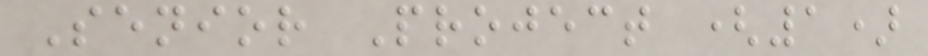Senior Project (1)
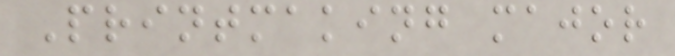Printmaking major
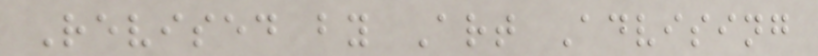Revised by Art Advising
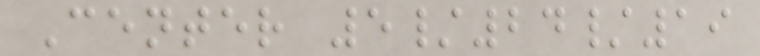Center 5/24/19
